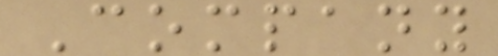Company
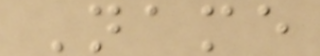Name
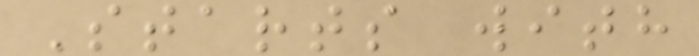Starts with
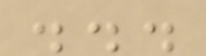...
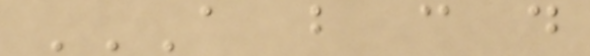A B C D
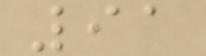91
